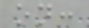on:
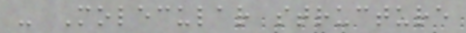- Molecular structure
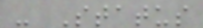- Status
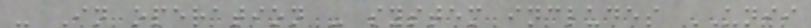- In operation - system includes UNII
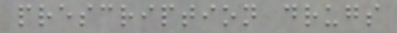prescription drugs
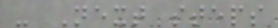- Next steps
